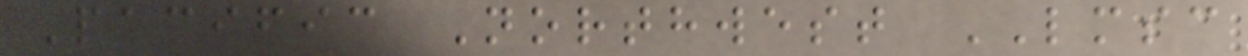Pacific Northwest LMSC
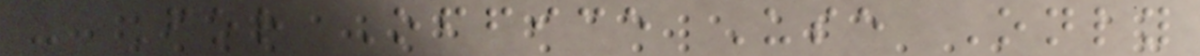- For Office Use Only
